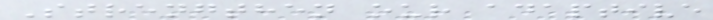Strengthen our adaptive
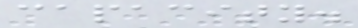capacity.
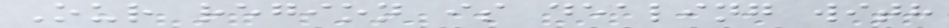Our region is dealing with
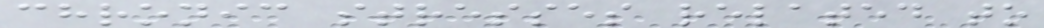chronic stresses related to
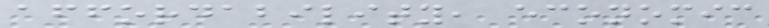affordability, economic
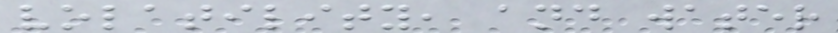volatility, and water
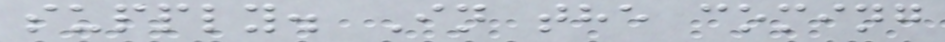supply. In the coming
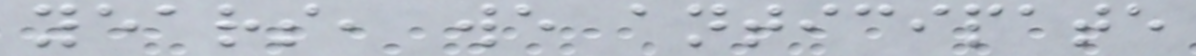years, we anticipate
